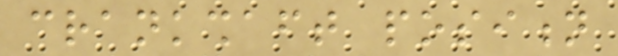crankshaft position
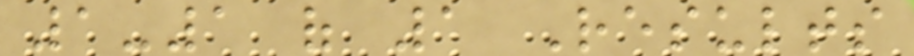1-1 of 1 Results
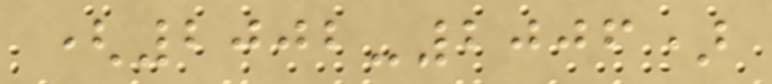(2002-2006)
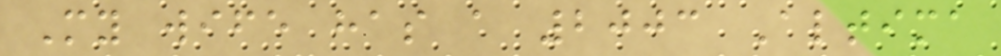My wife has a 2003 Altima
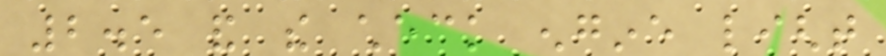2.5 and the check engine light
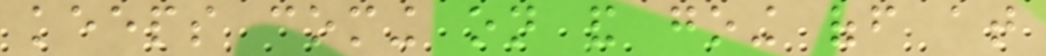keeps coming on and going off at
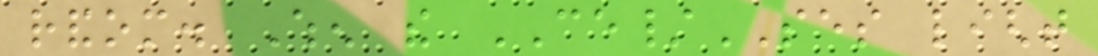random. When the CE/SES light
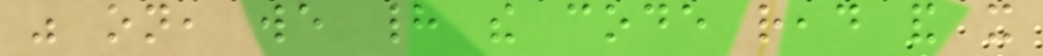was on, we had the code read and it
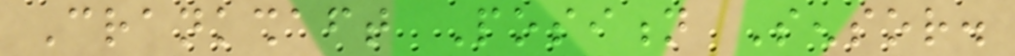Crankshaft Position Sensor.
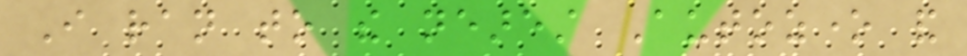I ran to the nearest Autozone and
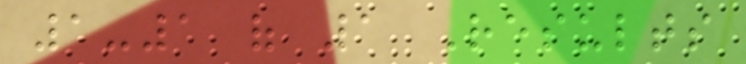1-1 of 1 Results
